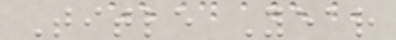Title Year
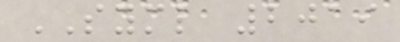SYML 2019
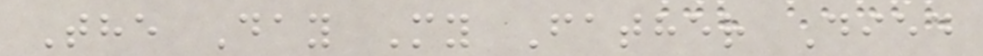The Day My Father Died
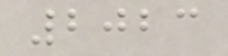2023
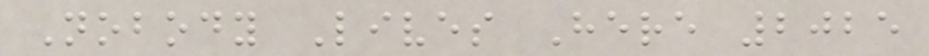Nobody Lives Here 2025
